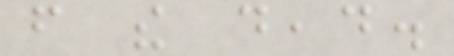from the dead.
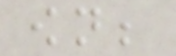own;
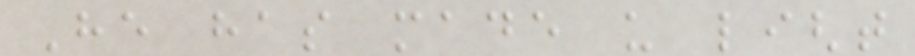He has made us light
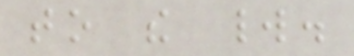to the world.
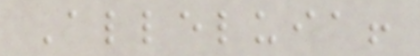Alleluia!
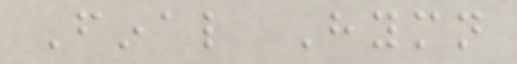Final Hymn
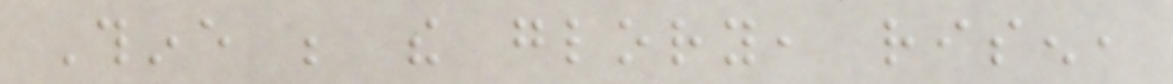Thine be the glory, risen,
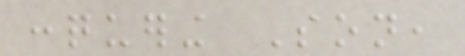conquering Son,
